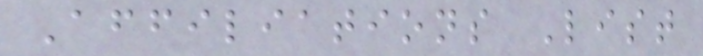Affiliations List
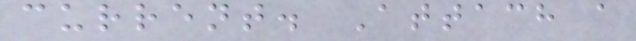current. Attach a
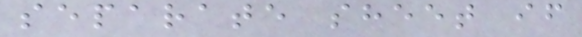separate sheet if
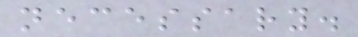necessary.
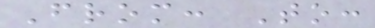From: To:
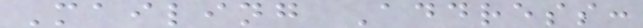Mailing Address:
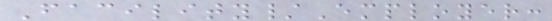Facility/Employer:
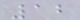12
